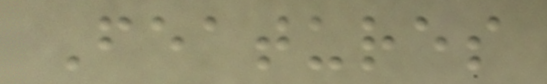Features
